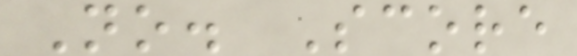No. Score
